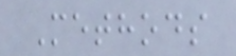Methods
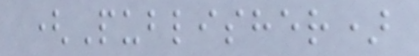(Publisher)
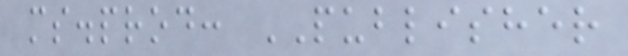ms.prod: PUBLISHER
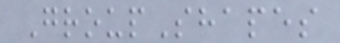GroupShapes
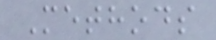Methods
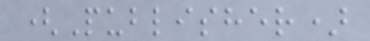(Publisher)
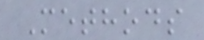Methods
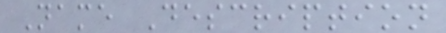Name Description
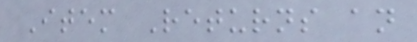Item Returns an
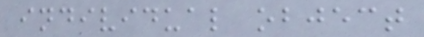individual object
